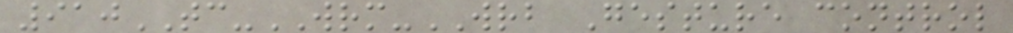910TC-WRM-WRB Gesture control
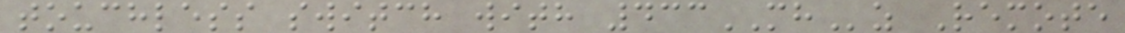touchless switch with 433MHz Remote
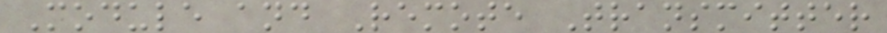Module and Remote Transmitter
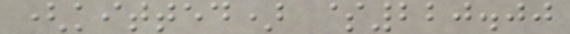(kitted) $220.00
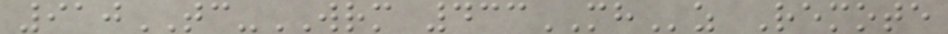910TC-WRM 433MHz Remote
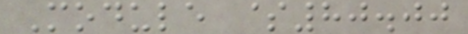Module $80.00
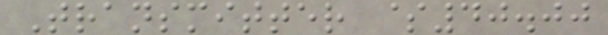Transmitter $40.00
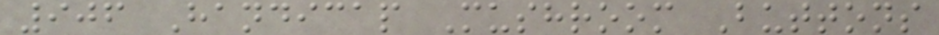906 Handicap Mushroom Buttons
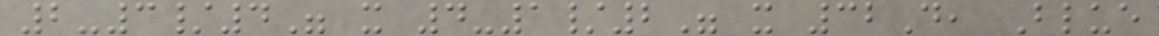2-3/4" x 4-1/2" x 32D, Blue
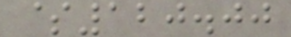$120.00
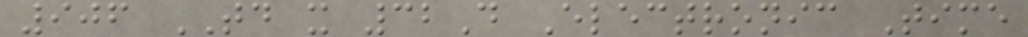906 TD x 32D Electronic Time
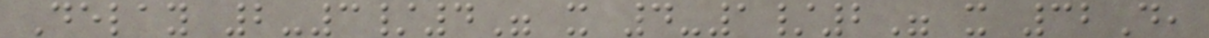Delay 2-3/4" x 4-1/2" x 32D,
